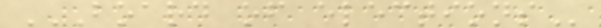BOARD OF ELECTIONS
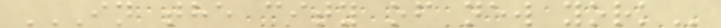IN THE CITY OF NEW YORK
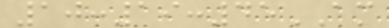10:19:45AM
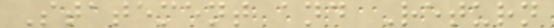Statement and Return
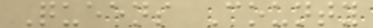Queens County
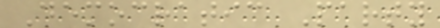Democratic Party
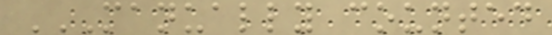MANUALLY COUNTED
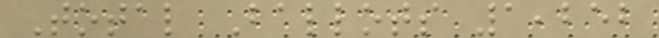Total Ballots 1,252
